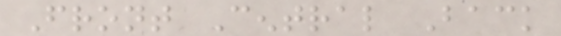Front Central Back
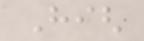High
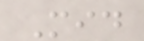Mid
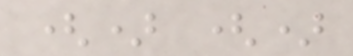() ()
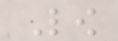Low
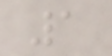1
